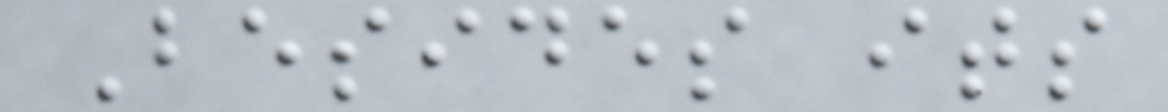Besides its
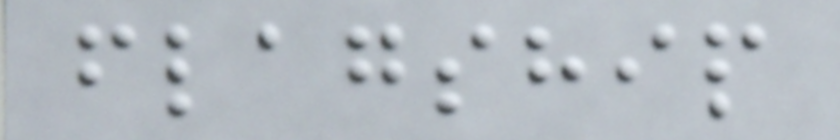flagship
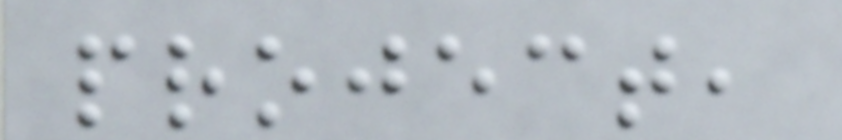project,
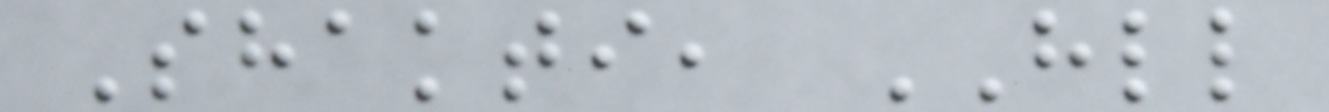Shakti, HLL
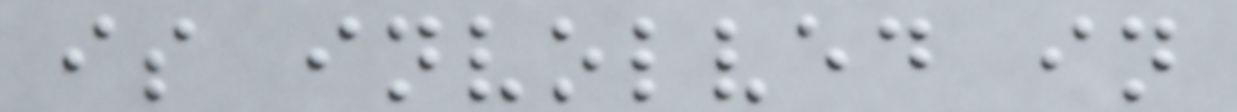is involved in
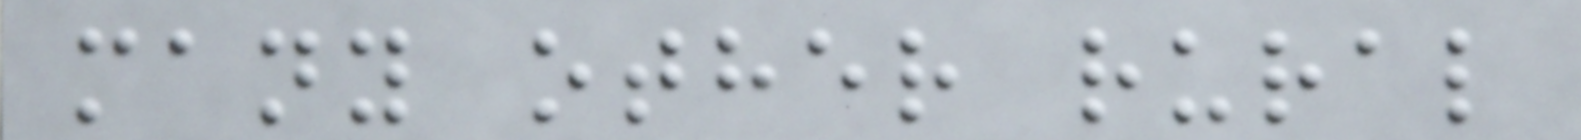many other rural
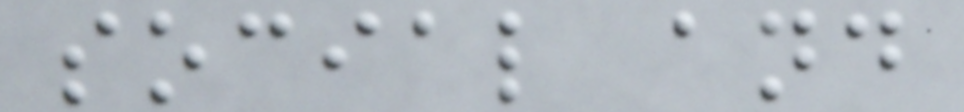social and
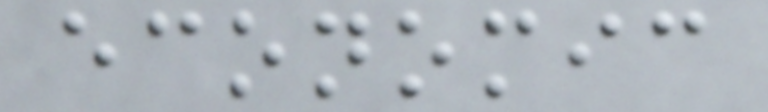economic
